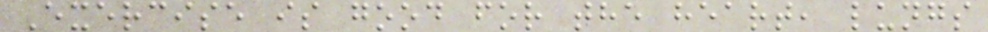Exercise is good for the heart, lungs
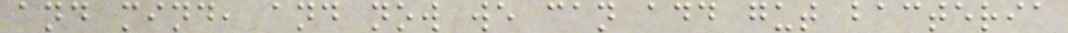and mind, and now we can add gut bacteria
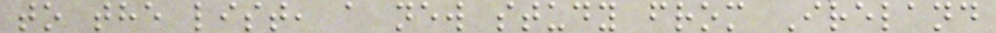to the list, a new study from Ireland
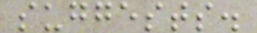suggests.
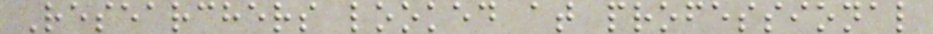Researchers looked at professional
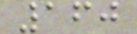160
